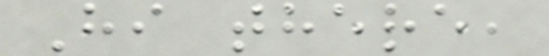Hi there,
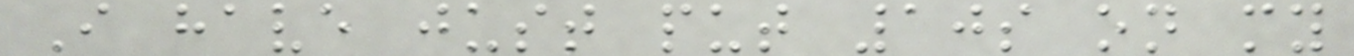I have just put 10s on my
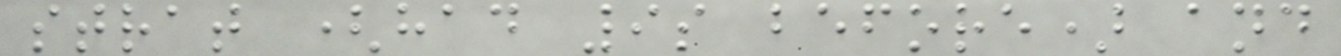strat (had 9s before) and
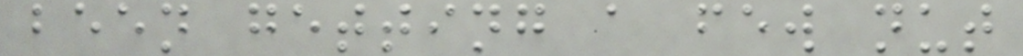been getting a few nut
